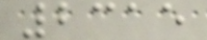2315
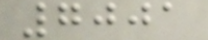7001
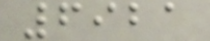6921
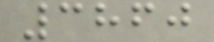3860
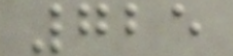725
